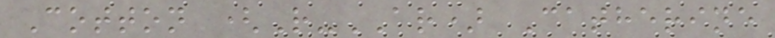Cotton (R-AR) Catherine
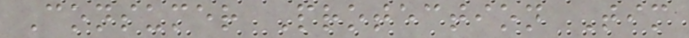Consumer Protection Tim
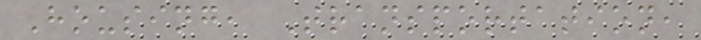Housing, Transportation,
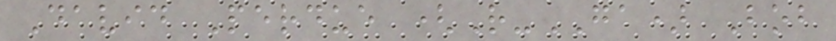David Perdue (R-GA) Bob
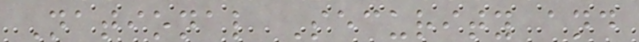National Security and
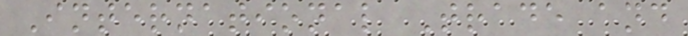International Trade and
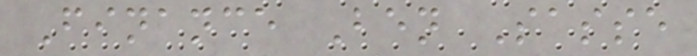Finance Ben Sasse
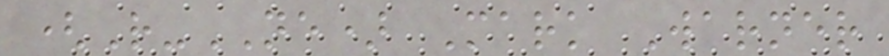(R-NE) Mark Warner
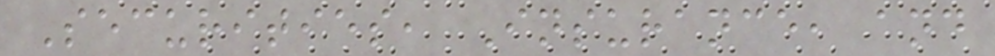Securities, Insurance, and
